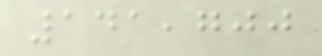141,700
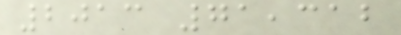2013 71,312
